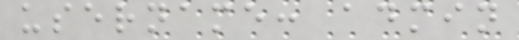username: admin
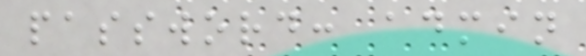password: admin
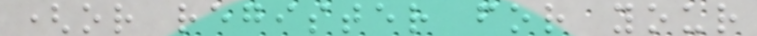(or register for your
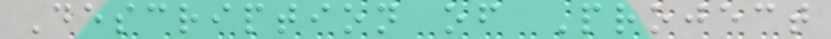Description of Project
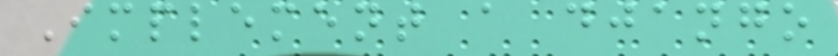Implement a django
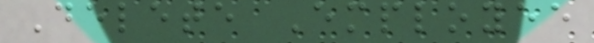Delete Employee
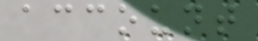account
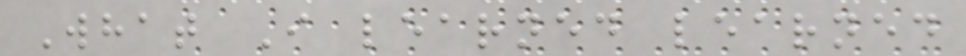What I learned learned
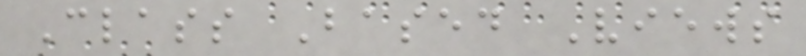Class Based Views
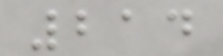214
